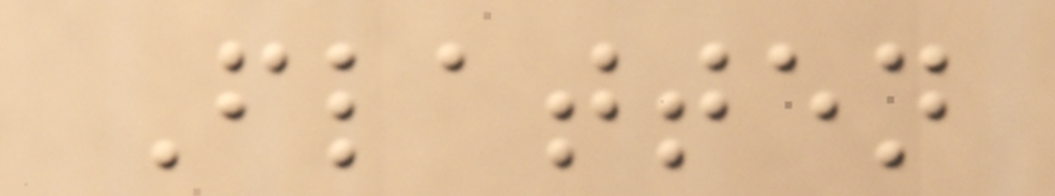Flatten
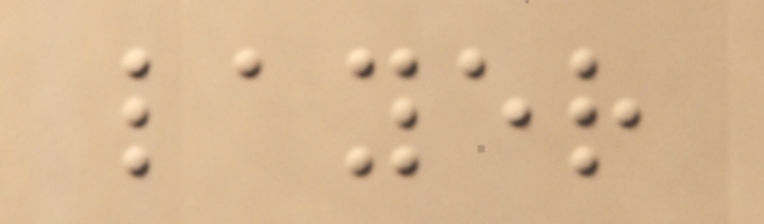layer
